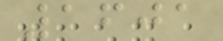1601
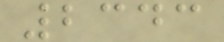2343
